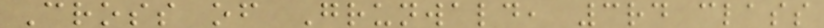Cross of Grunwald, 3rd class
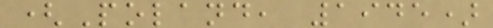(Poland, 1945)
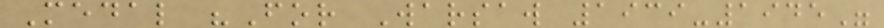Medal "For Warsaw 1939-1945"
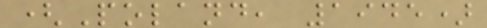(Poland, 1945)
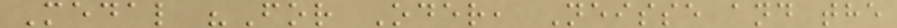Medal "For Oder, Neisse and the
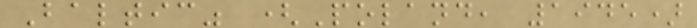Baltic" (Poland, 1945)
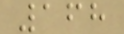168
